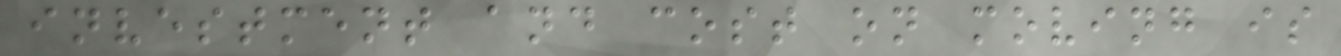investment and cost on moving is
